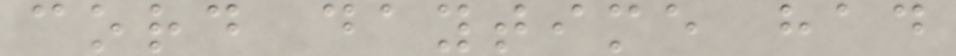cord daytime had
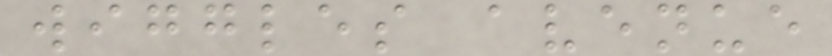wiggles avenue
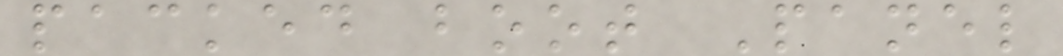packed boot Panel
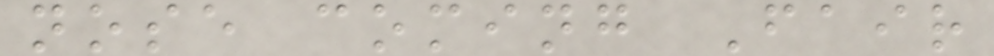nose coming Fair
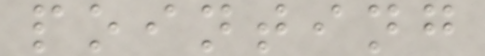pointing
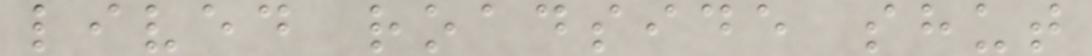lived roadside shut
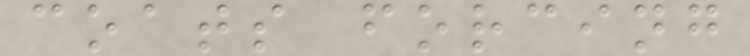coats forcing
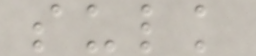sulk
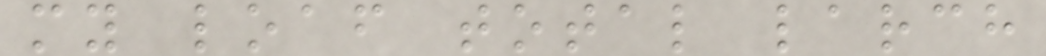my loaf total larch
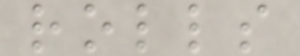rolls
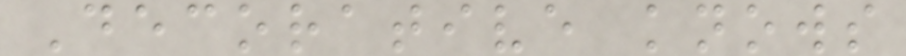Decorative knows
